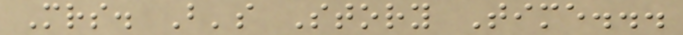Mrs. B's Story Time...
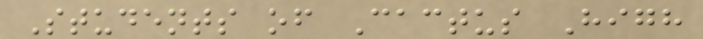Students of Cactus High
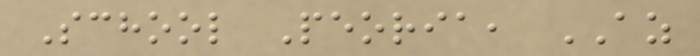School Peoria, AZ
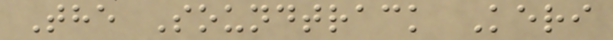The Soundtrack Keri
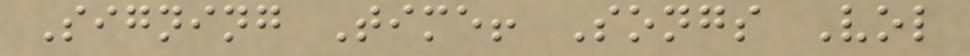Signing Time! Songs Vol
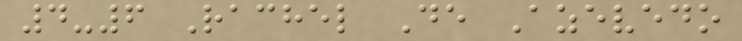4-6 Rachel De Azevedo
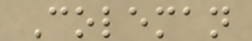Coleman
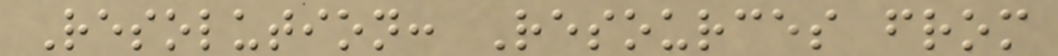Resolution: Resources from
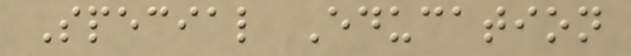Special Education
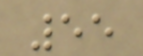55
